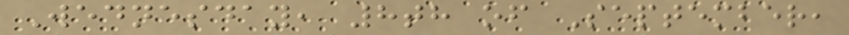Wednesday, 8th of September,
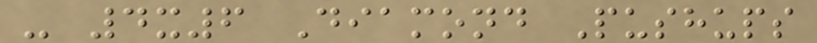- 4x6 Diamond Pushups
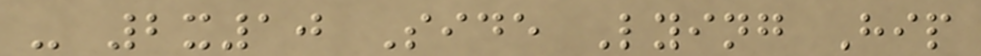- 2x10 Side Lying Hip
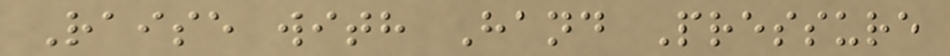Raise with Hand Pressure
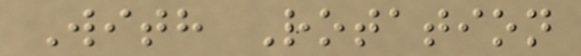With Rotation
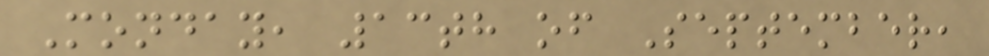Monday, 13th of September,
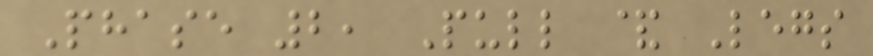Phase 2, Pull & Legs
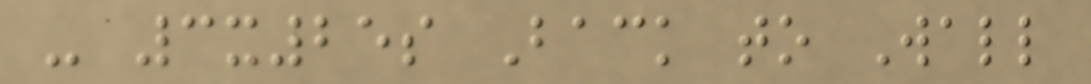- 3x25s Back to Wall
